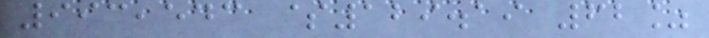993,543 $129.19 62%
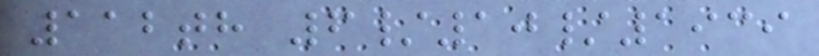112th 6/10/1939
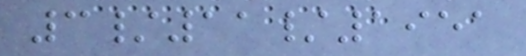3/11/1951
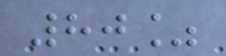80%
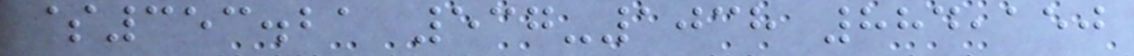$353.21 537-1038 884,150
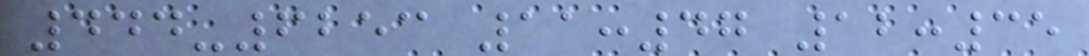444-6253 11:47 12:35
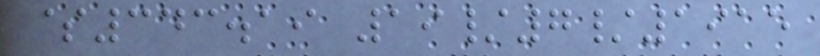$343.19 19/7/1915
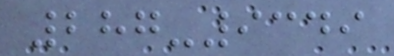287-9349
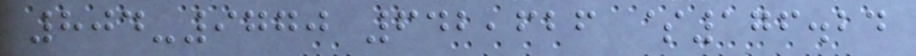804-9770 642,626 $176.24
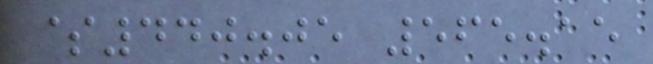$440.05 565.15
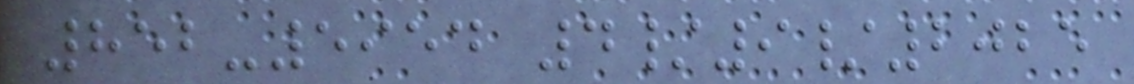852-5954 4/9/2025
